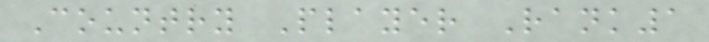Country Player Rank1
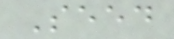Seed
